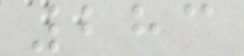283
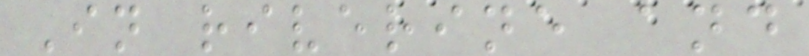In riverine and
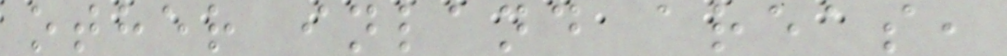other inland areas,
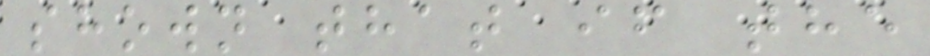shown that if the
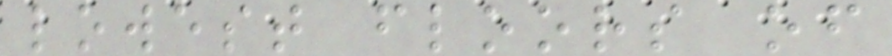lowest floors of
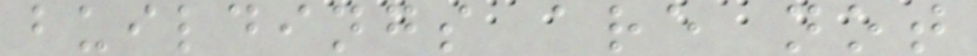buildings are not
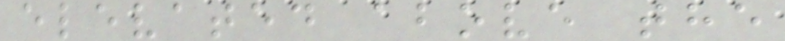elevated above the
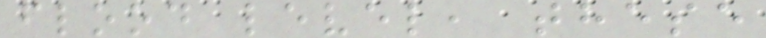flood level, these
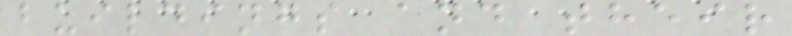buildings and their
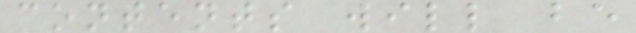contents will be
